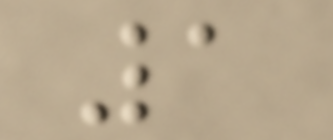1
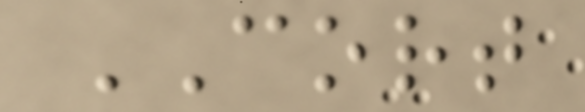CORT
